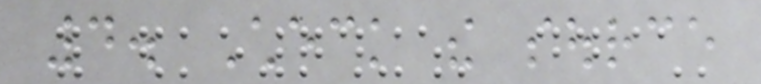4. Check the source
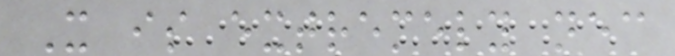It is extremely necessary
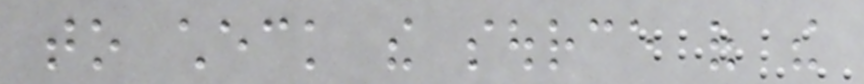to check the source of the
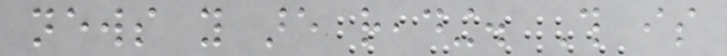news you are reading. This is
